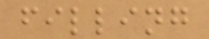filling
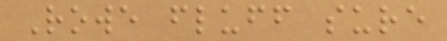Rowe fluff sure
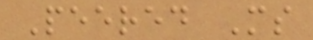Peered Ms
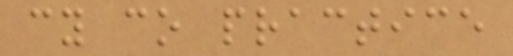cy co practice
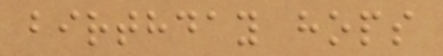birthday hops
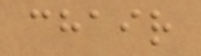chair
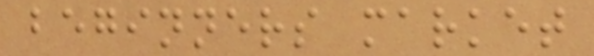beginners market
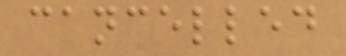cancelled
